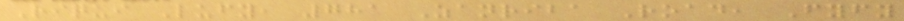Riqui Lufy, 781 Zanriba Road, Fyfy
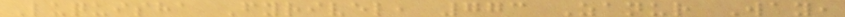Luquisha Fyrivel, 773 Zanur Way,
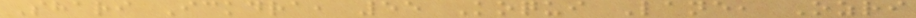Shari Ickdra, 55 Koqui Lane, Ozri
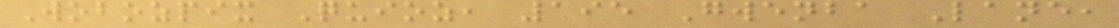Wobozpix Quioz, 195 Gwenba Lane,
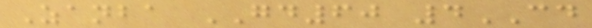Zanba GD60 4CD
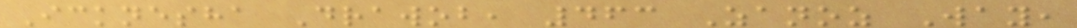Icknesha Drawob, 463 Zanoz Way,
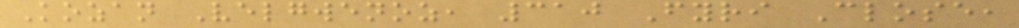Kozan Velgwenoz, 310 Fyri Close,
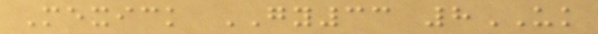Mexick GY33 8UK
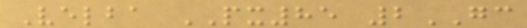Velba PX85 2GC
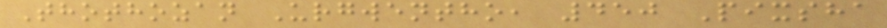Thothozan Urgwentho, 450 Pixsha
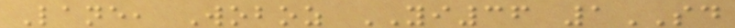Lane, Woboz YI36 1SD
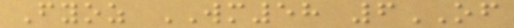Fyoz WM58 6OF
